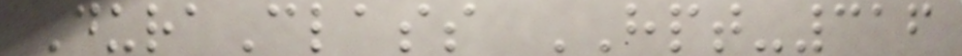DuraClass HPT-316
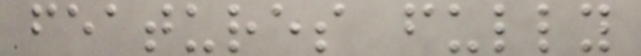features fully
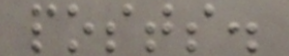posts.
